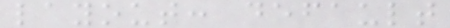layout: default
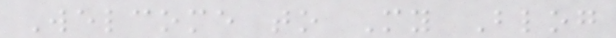Welcome to My Blog
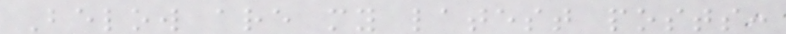Below are my latest posts:
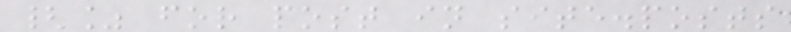{% for post in site.posts
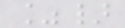%}
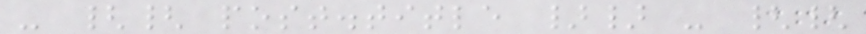- {{ post.title }} - {{
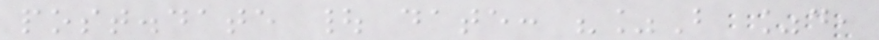post.date | date: "%B %d,
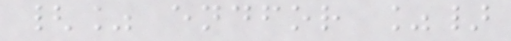{% endfor %}
